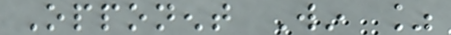Opponent Win %
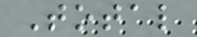Total
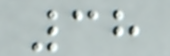38
